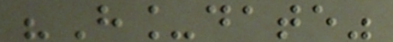"H_date"
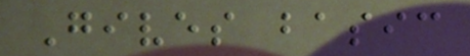Gives basic
